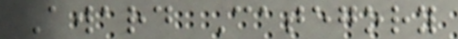Award Category
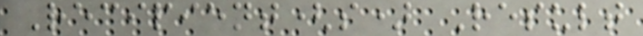Recipient(s) Result
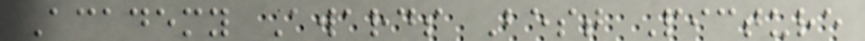Academy Awards Best Picture
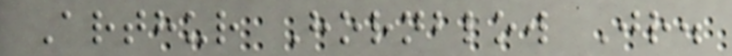Arthur Hornblow Jr.
